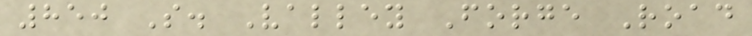850 S. Valley Forge Road
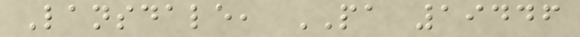Lansdale, PA 19446
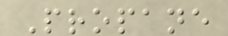Propane
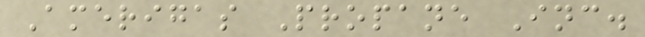Amerigas Propane Inc.
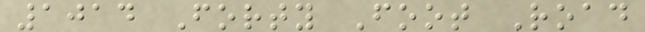1014 Forty Foot Road
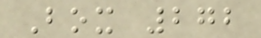Box 272
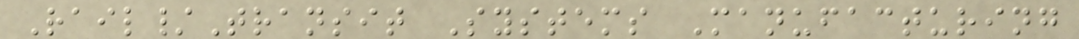Rail/Transit Systems Manufacturing
